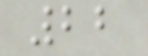22
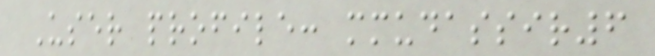User profile: mmudassir6
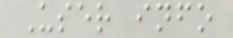User info
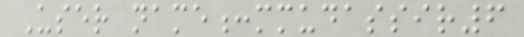User name:mmudassir6
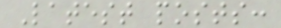Latest posts:
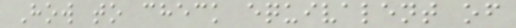How to check equivalent of
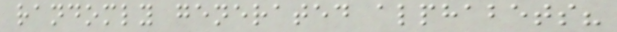randomly generated alphabets?
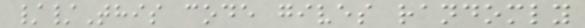//This code gives randomly
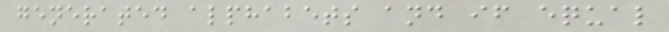generated alphabets and if equal
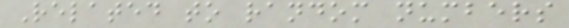Related to random numbers
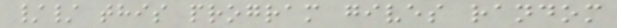// this program gives random
